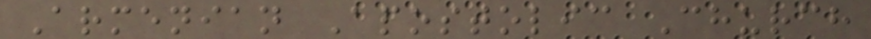Armenian Apostolic Church
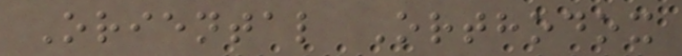Oriental Orthodox
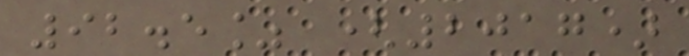92.5% (2017)
